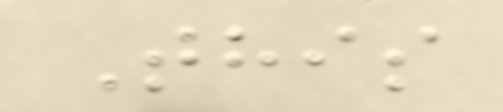This
